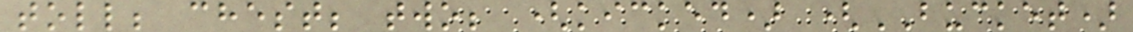toll; chest; two; (kicked) (BUCKET)
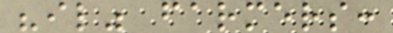"il" farmers:
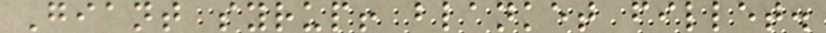Giant syrup! blanket fillet.
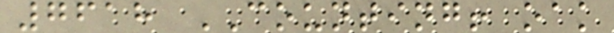7618 COUNTING! oak
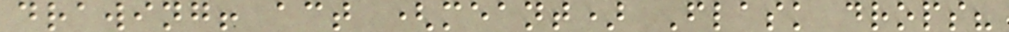drawing! act (meant) Flask drops?
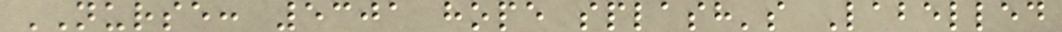NURSE: 5301 hope splash's Labelled
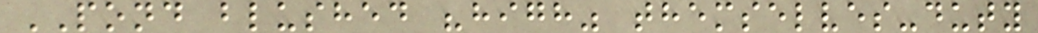POND blushed "high" themselves-duty
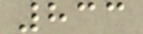833
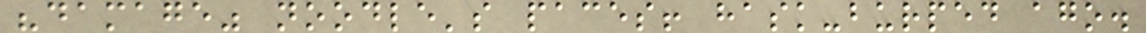"damage" noodle's paces! hask-burped ago.
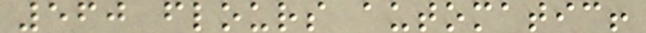560 flours automatic!
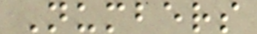Numbers
